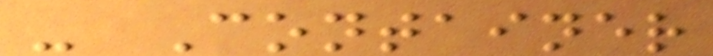- Container
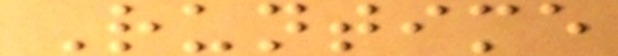Runtime
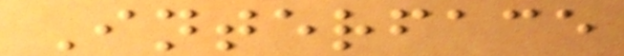Interface
